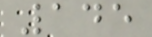145
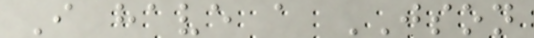I have a JSON
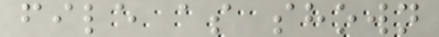file as shown
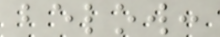below:
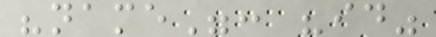"name": "id"
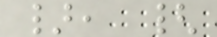}, {
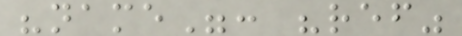"name": "ref"
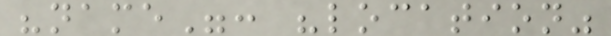"name": "location"
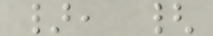}, {
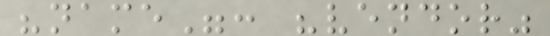"name": "vendor"
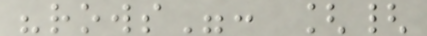"rows": [{
